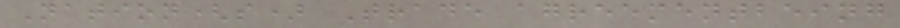Nation(s) Trade agreementbeing
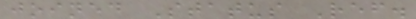joined Status Ref.
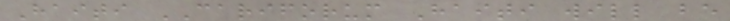Haiti CARIFORUM Haiti will be
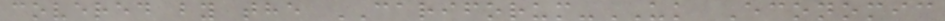covered by the CARIFORUM-UK Economic
